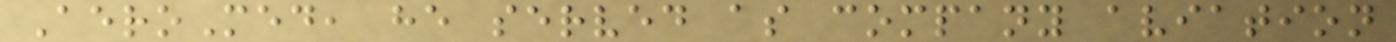AeroMed, he served as company aviation
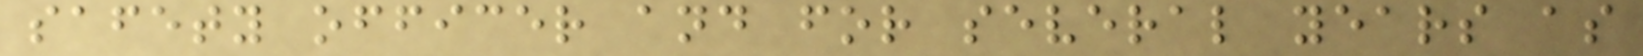safety officer and for several years as
